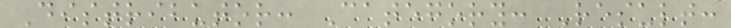Distributor: Category: Result:
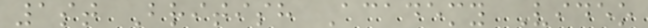1st British Academy Video
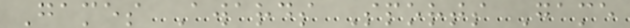Games Awards Sports Game
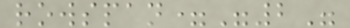rowspan="2"
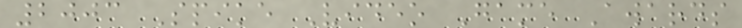2003 Spike Video Game Awards
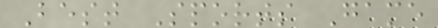Best Sports Game
